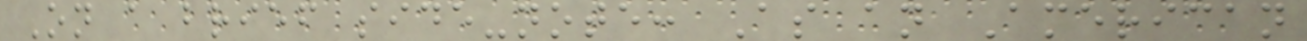On a brief side-note: As an American
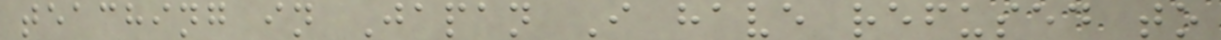teaching in Japan I have refused to
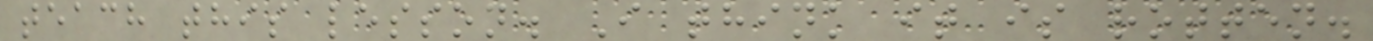teach this lesson. I think it is rotten.
